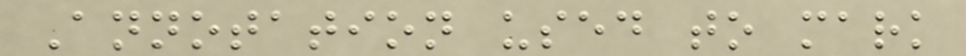Annotation used to mark
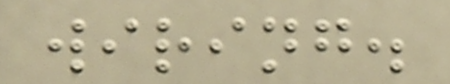wiring.
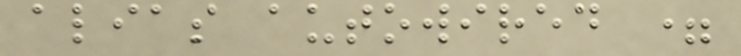alias autowired =
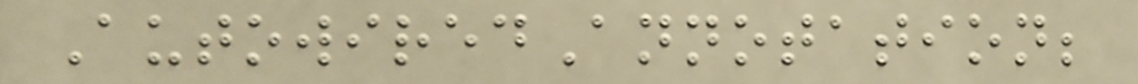AutowiredAnnotation;
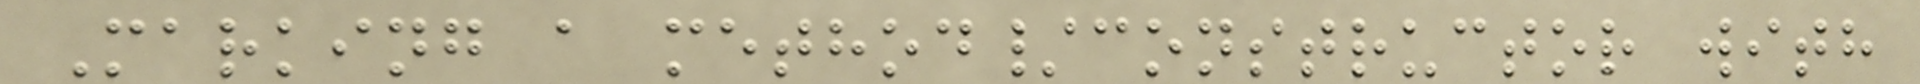Marking a method/constructor with
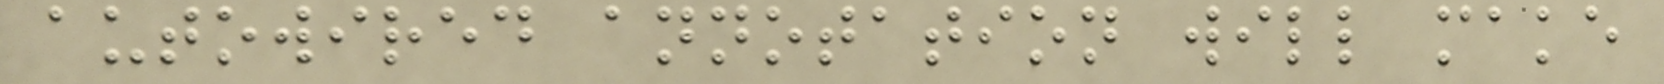autowired annotation will make
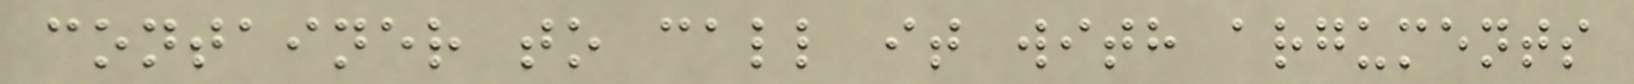container to call it with arguments
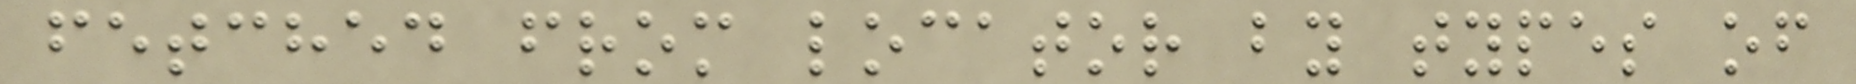fetched from locator by types of
